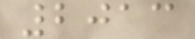2013
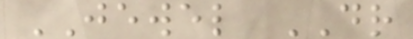JEWEL DR
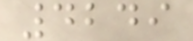4249
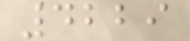4229
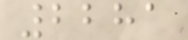2281
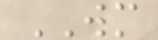WM
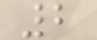2
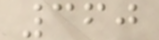360
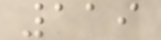119
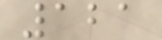121
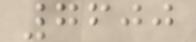7600
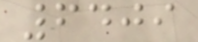6409
